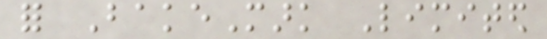for BakeMark Limited
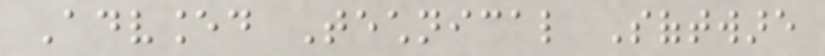Advanced Technical Software
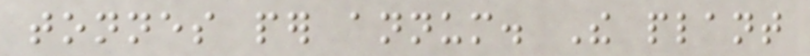tonnes per annum. The plant
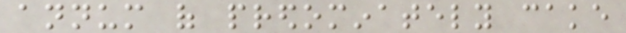annum of predominately cake
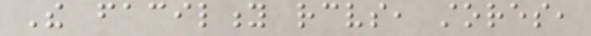The facility receives, stores,
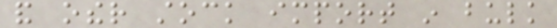and other stock import in bulk
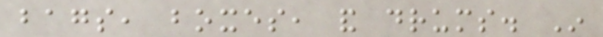bags, boxes, and drums. In
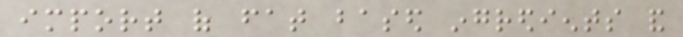import of fat based ingredients and
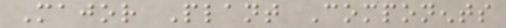Major Plant Components
